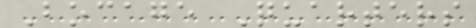Bocage Quarters
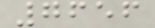7656
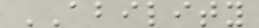ABILITY
